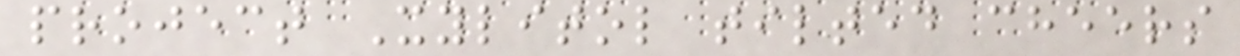project Xylitol tilted cheers
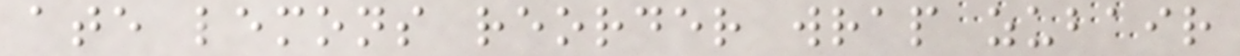ate lemons reorder wrap zubair
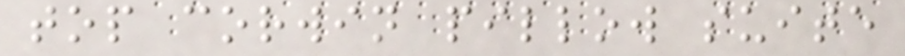top corwin pillow suite
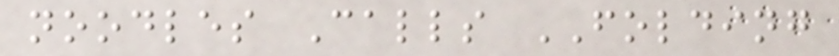noodles Calls FOLDING
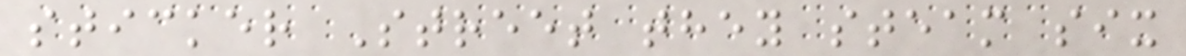sticker Street they steam six
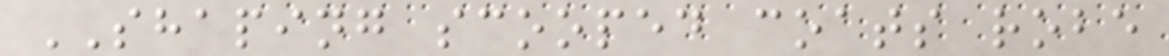SHAPING scooped coats robe
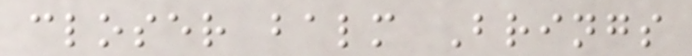closer balm Brings
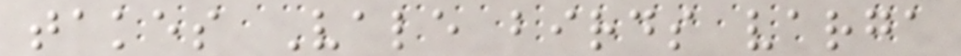takes Vale birds varga
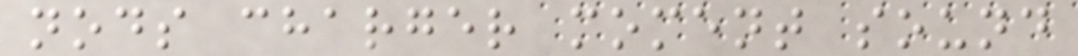nods charger moment sound
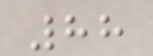88
